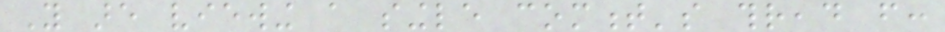You are viewing a single comment's thread from:
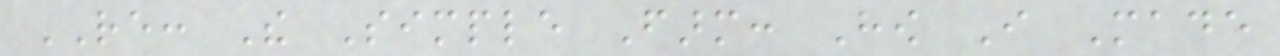RE: The Simple Farm: How I Made
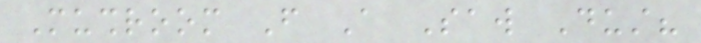Mushroom From A Saw Dust?
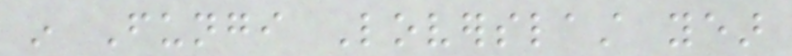in Fungi Loverslast year
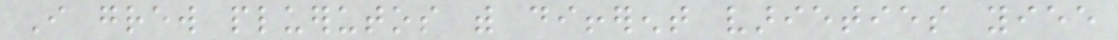I grew pluerutos with different varieties yiee
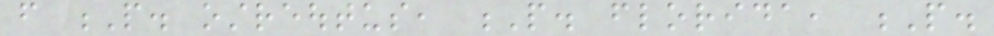from P. ostreoutus, P. florida, P.
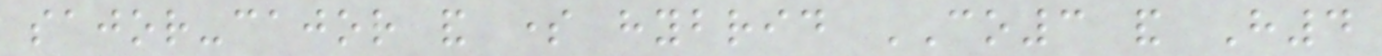sajor-cajor and some hybrid CO3 and H4
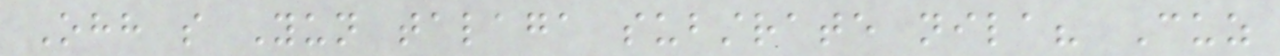Ohh so Yun talaga substrate nila? Cuz
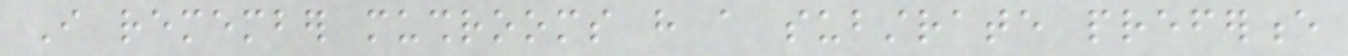I remember mushrooms have a substrate preference
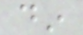din
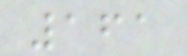161
